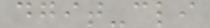dgit-cli
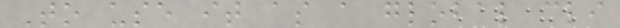To use it as a global cli
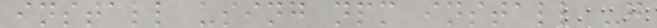install using npm install -g
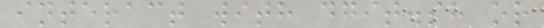interact with dgit.sh or
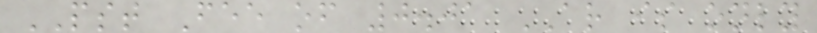PST Fee of 0.01 AR is only
